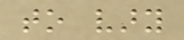to vary
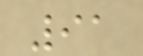91
